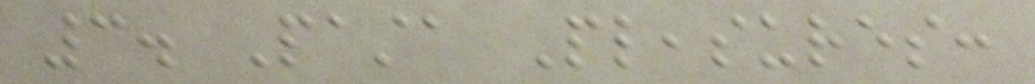3. Pasta Pleasures:
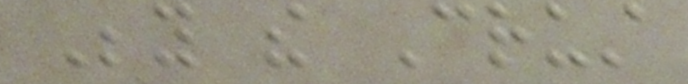Beyond the Crust
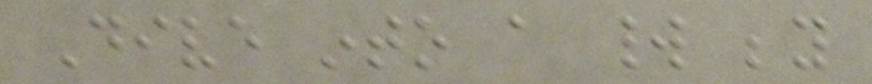Dive into a world beyond
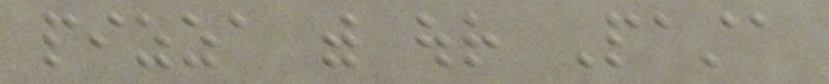pizza with our Pasta
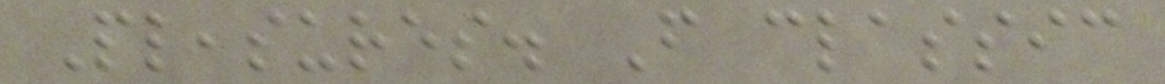Pleasures. From classic
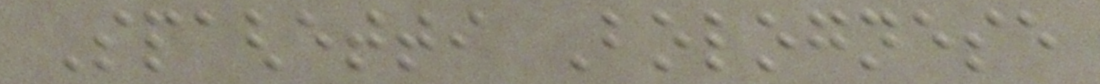Spaghetti Bolognese
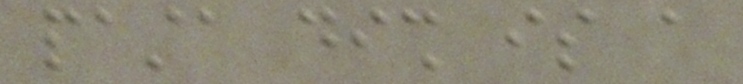pasta dish is a
